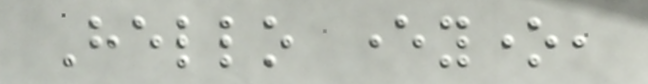Hello everyone,
